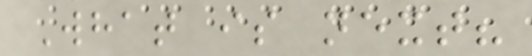What is next?
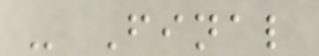- Final
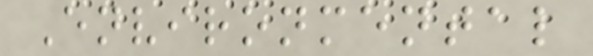Environmental
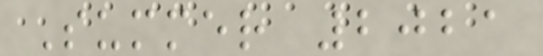Summer 2021
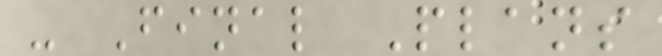- Final Plans
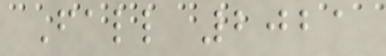Fall 2021
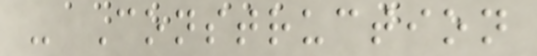- Construction
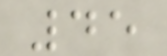45
